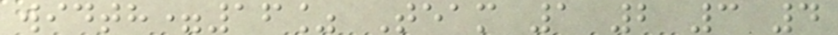width=16% Team 1 2 3 4
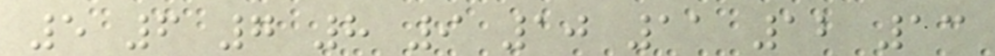5 6 7 8 9 10 11 12 13
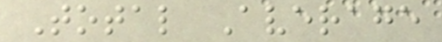Total Average
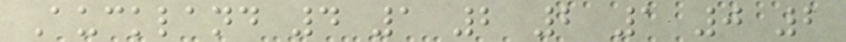Auckland 4 1 2 2 1 0 2
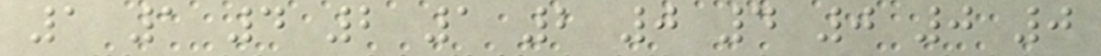1 1 4 2 1 2 0 4 0 0 0
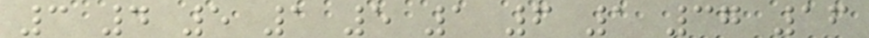3 4 5 1 5 1 6 1 37 16
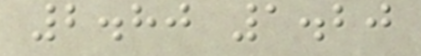2.80 1.20
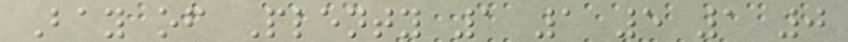Bay of Plenty 1 1 5 1 0
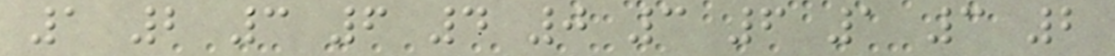1 2 3 6 4 0 3 6 1 3 2
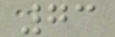73
